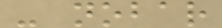- nobar
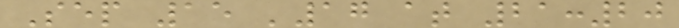Sep 15 '17 at 21:20
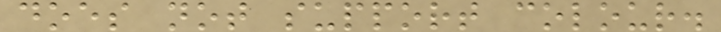does not support colour.
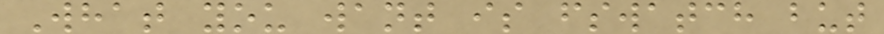What you want is fswatch but
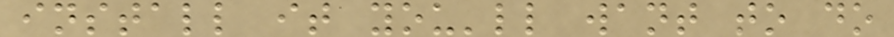install it you'll want to do
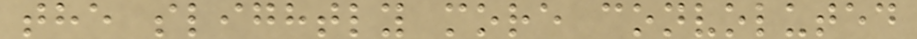the slightly more convoluted
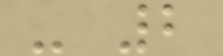- 2
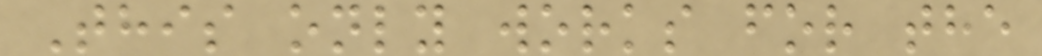This only works for the
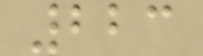223
